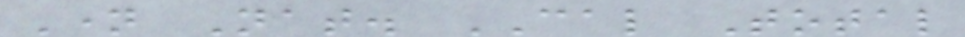Name Nat. CAL Total
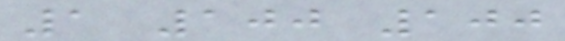1 100 100
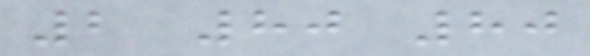2 80 80
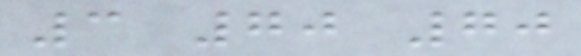3 70 70
